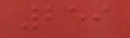259
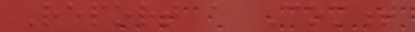Report a Comment
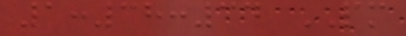1:38:34 PM
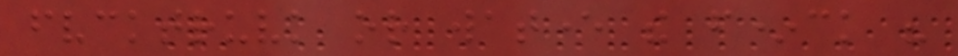fvcktruvk or watever the f*ck his
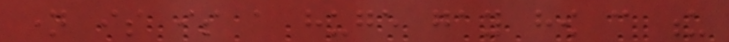name is is a huge gay how can u
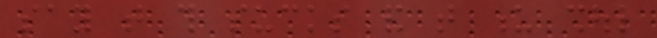say that this sucks and that u shoul
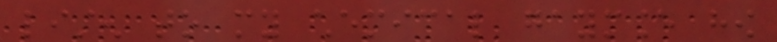listen to my chemical gaymance how
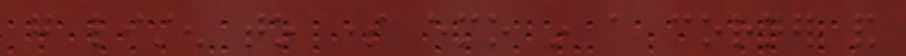go listen to some emo in a corner and
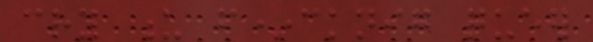cry u f*cknig queer
